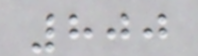800
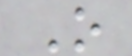O
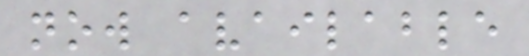now available
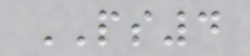PS4
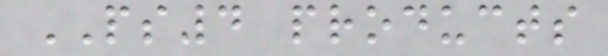PS4 products
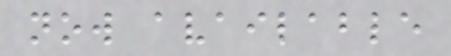now available
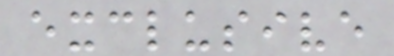exclusive
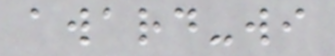award-wi
